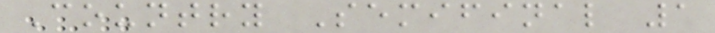Country Semifinal 1
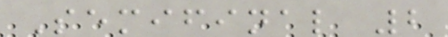Semifinal 2
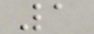1
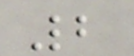2
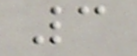3
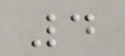4
